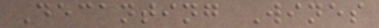Decanting Wines
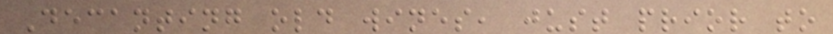Decanting old wines, just prior to
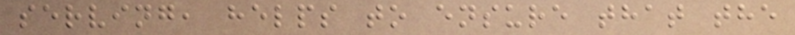serving, helps to ensure that the
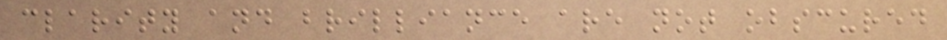clarity and brilliance are not obscured
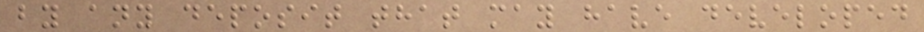by any deposit that may have developed
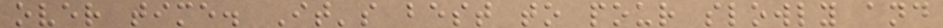over time. It's best to pour slowly and
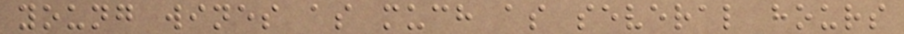young wines as much as several hours
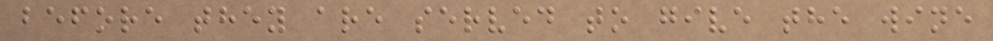before they are served to give the wine
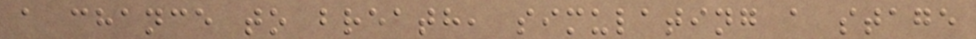a chance to breath, simulating a stage
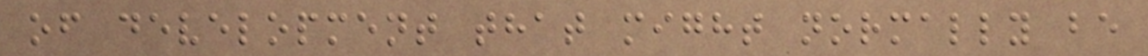of development that might normally be
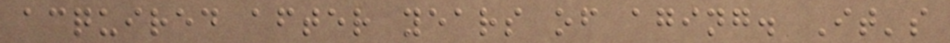acquired after years of aging. It's
